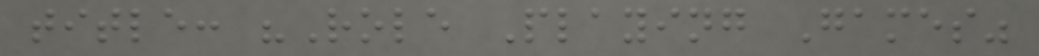title: "Role Playing Games"
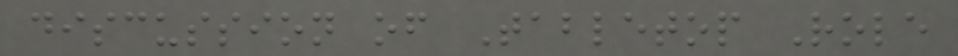discussion of Tabletop Role
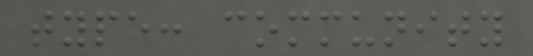type: community
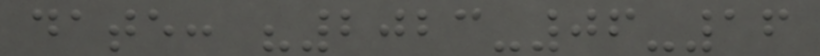date: "2023-06-16
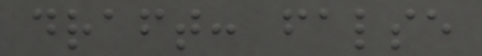draft: false
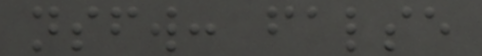nsfw: false
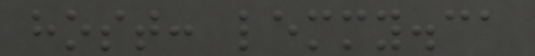host: lemmy.ca
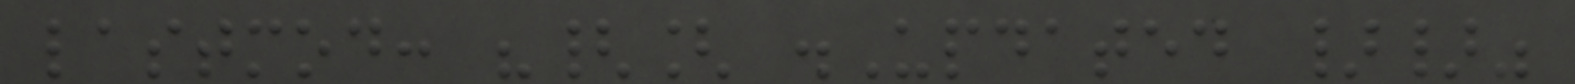lastmod: "{[ .Updated }}"
